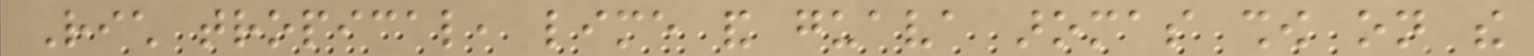Rich tropical, lime and guava aromas show on the
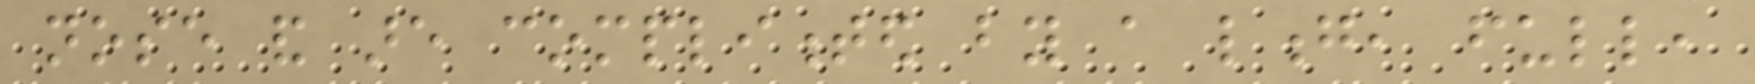nose and are complimented by a long, full,
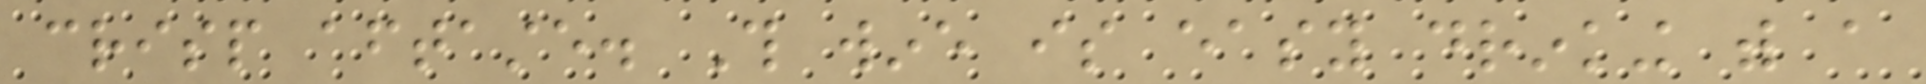crisp aftertaste. This wine is easy drinking with a
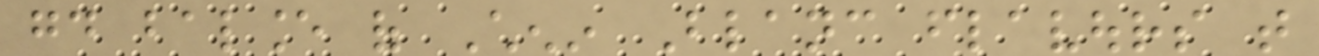good balance of Chenin Blanc flavours that
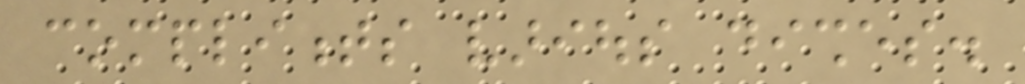compliments various dishes.
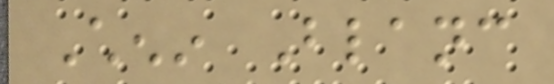Chenin Blanc
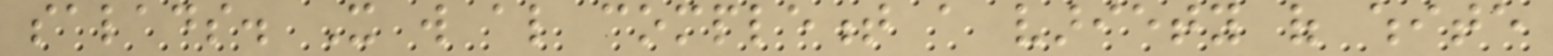salads. It will also complement a variety of white
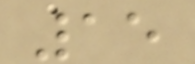15
